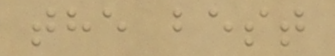the best
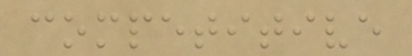competitive
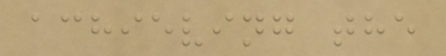achieving the
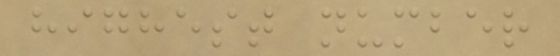highest number
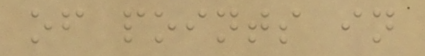of points in
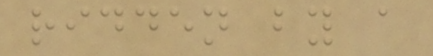ridden by a
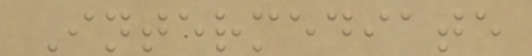Intermediate
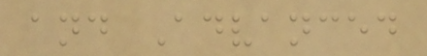and Advanced
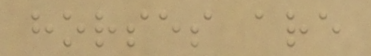horses are
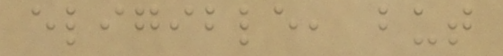eligible, but
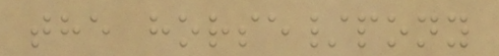the horse/pony
